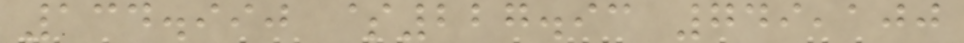134.990 $227.93 749,100
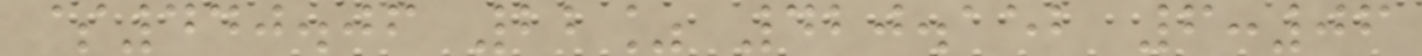$440.06 22% 420.152 6:06
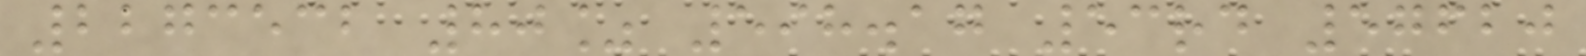2273532 80% 598.17 53rd 57620
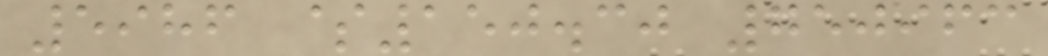5986 $150.30 750963
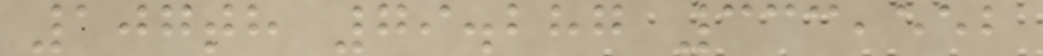107th 79.287 333,552
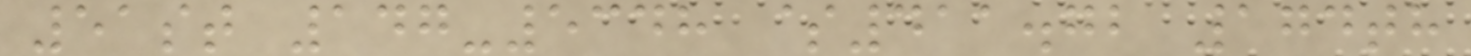51st 147-5348 $411.72 174th
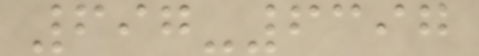697-6397
